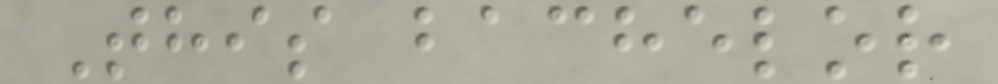This bachelor
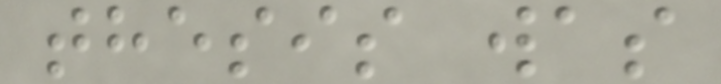thesis was
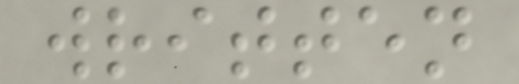written
